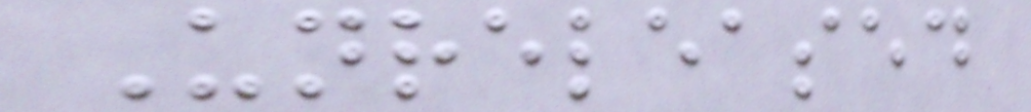Unreleased
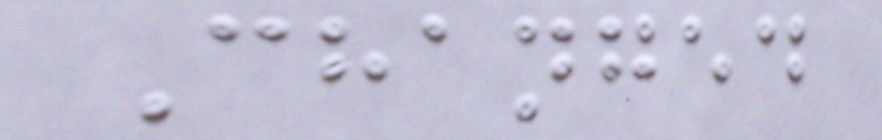Changed
